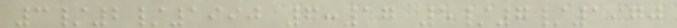3/2/1990 6:17 5/7/1970
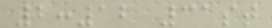2:12 31st
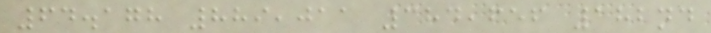64.178 889,011 384,656 182nd
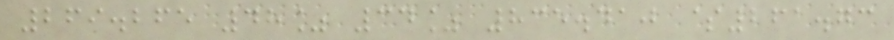269.265 48% 34% 835.410 $261.73
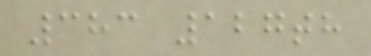383 127th
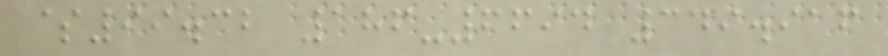$99.32 186-6694 349.916
